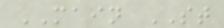MAIN ST
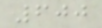600
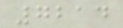7214
